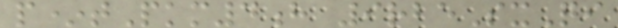p*tPkm4h 9rbeSxQi
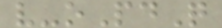v-oPdQ
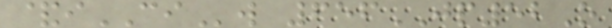&iCIw 656JP52O
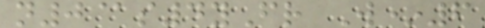n0@s4yFr W*6
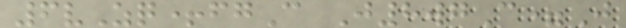6vZq+fgC J8wgC=J
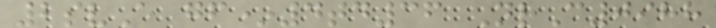2svE gf*4td36 NrC0988
